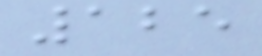125
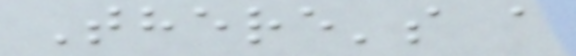There's a
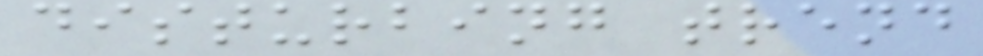disturbing trend
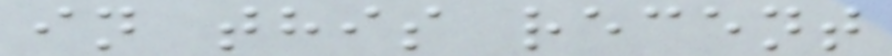in this recent
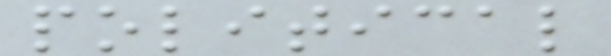political
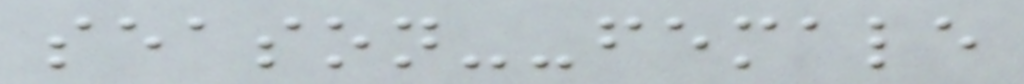season--female
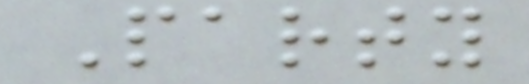Party
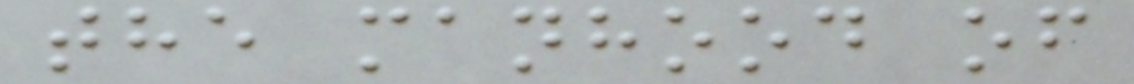the manhood of
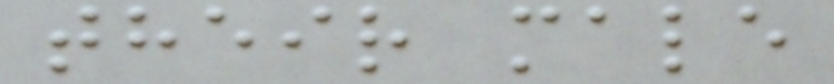their male
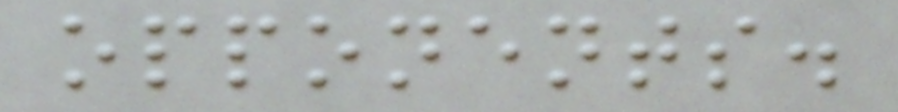opponents.
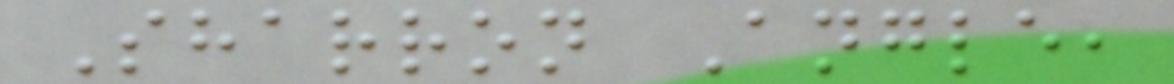Sharron Angle,
